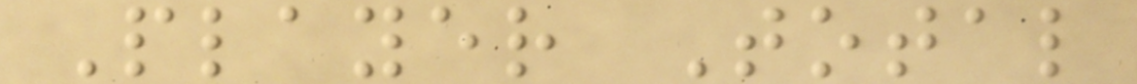Player Total
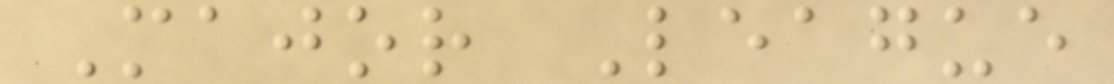Major League
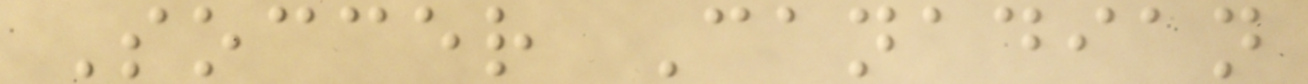Soccer Canadian
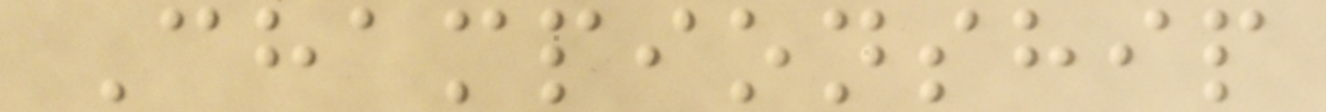Championship
